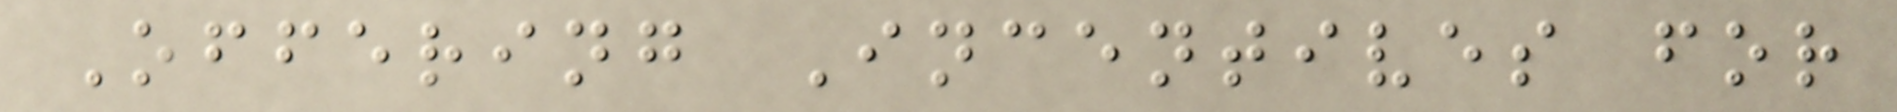Offering Incentives for
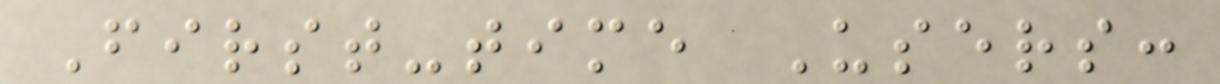First-time Users:
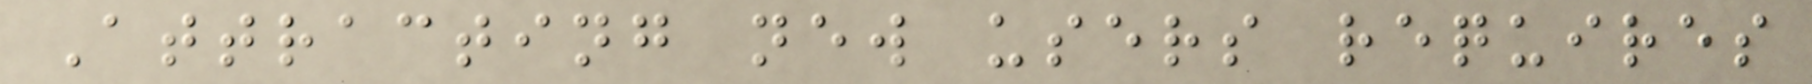Attracting new users requires
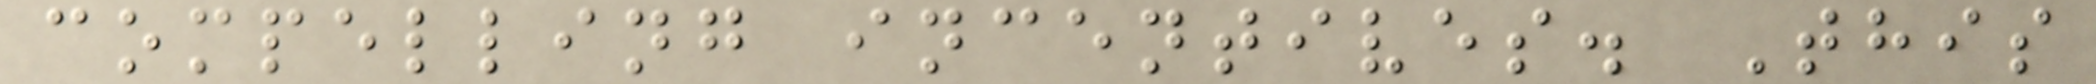compelling incentives. This
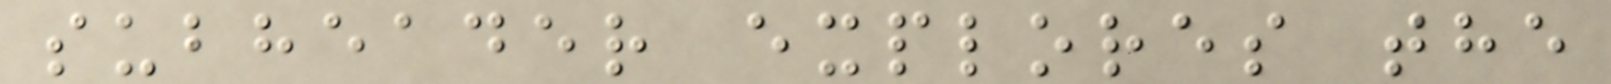subheader explores the
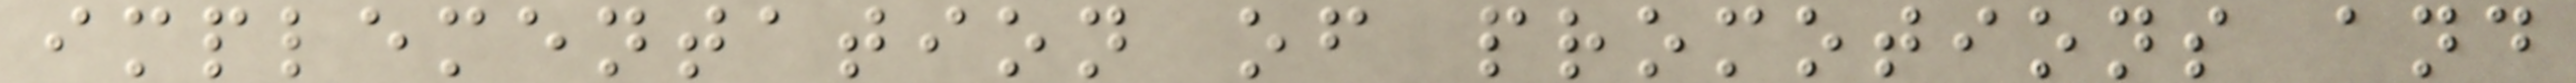implementation of promotions and
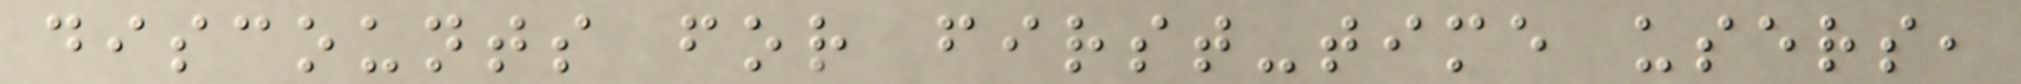discounts for first-time users,
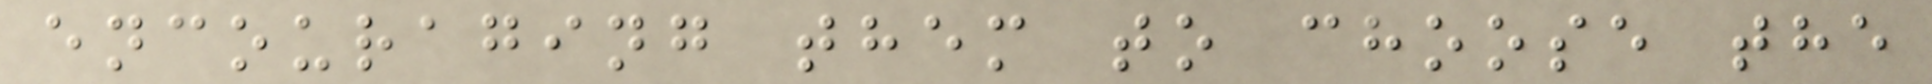encouraging them to choose the
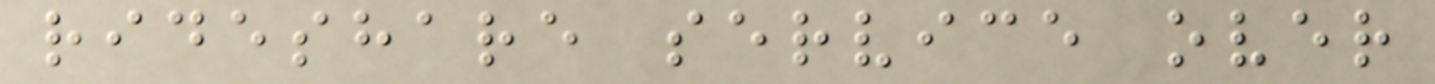rideshare service over
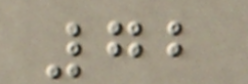72
